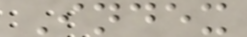Index
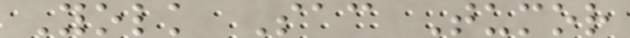Yolk Sac Tumor
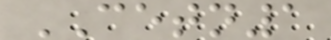CETN1
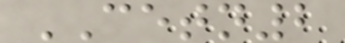CETN2
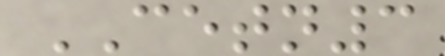CETN3
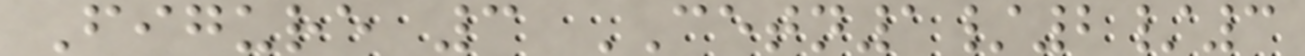Figure 3 CETN1/2/3
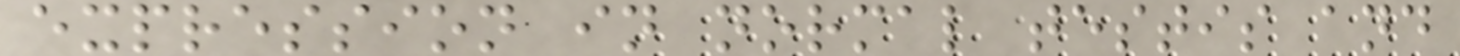expression in normal testis and
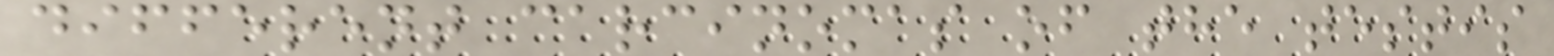different carcinomas of the testis
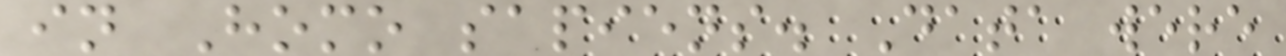in Homo sapiens. Data were
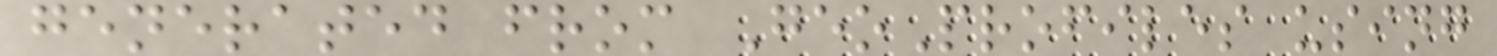generated from GeoProfiles using
